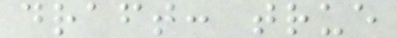draft: true
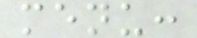menu:
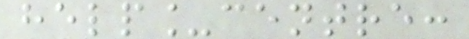help_centre:
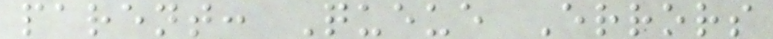parent: Queue Errors
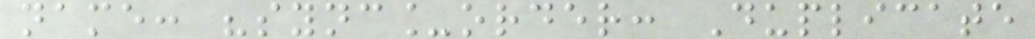name: "sync_order: Duplicate
